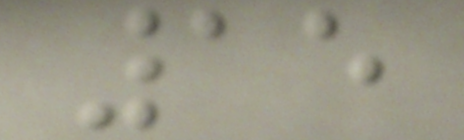15
